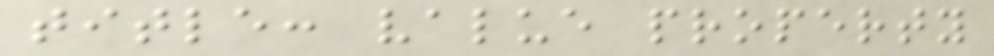title: value property
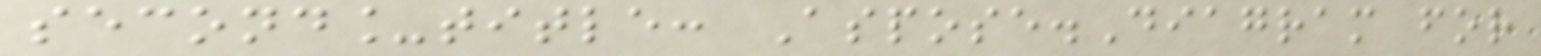second_title: Aspose.Diagram for
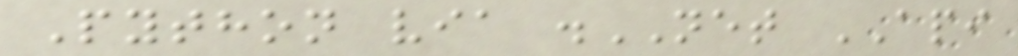Python via .NET API
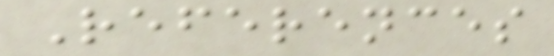References
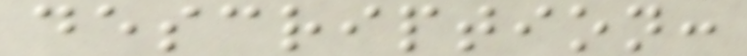description:
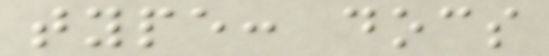type: docs
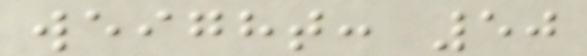weight: 50
